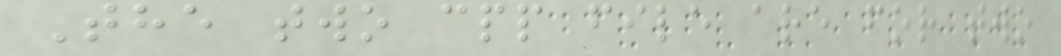The two cpp file are for two
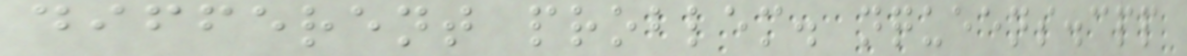different problem. nqueens.cpp
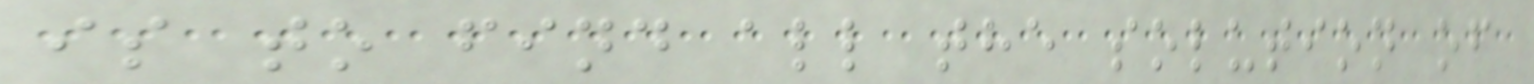is to find all the solution of
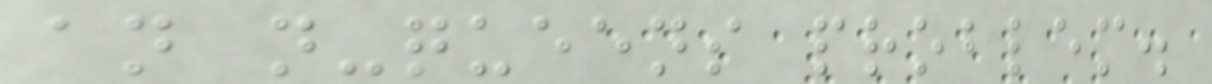an n-queens problem.
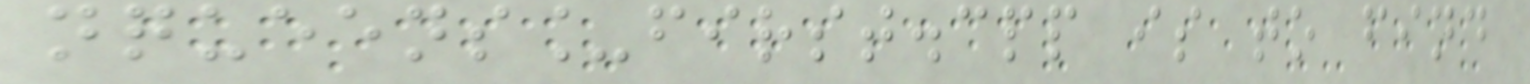nqueens_first.cpp is to find
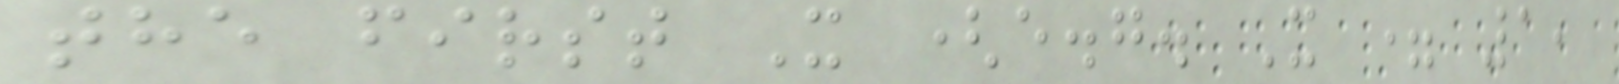the first X (e.g. X = 1,
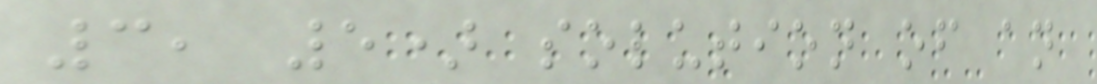3, 5) solution of an
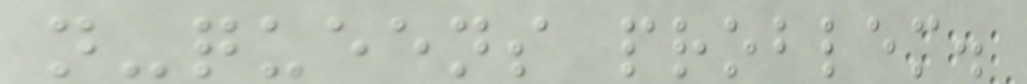n-queens problem.
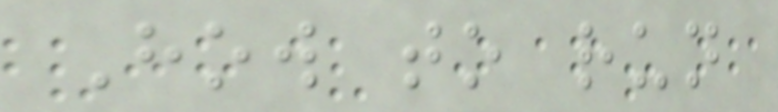How to run
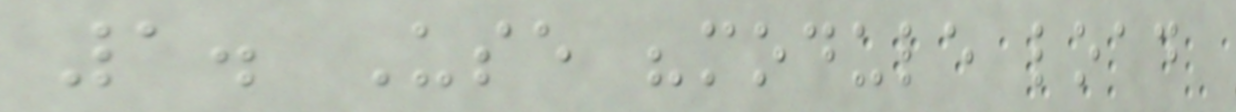1. Use "module load
